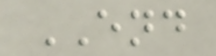END
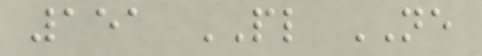151 PL NE
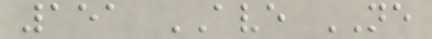151 AVE NE
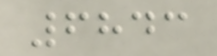6843
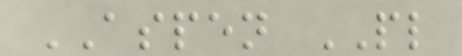ASPEN PL
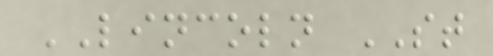LINCOLN ST
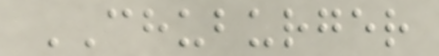CHUBURGER
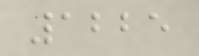1225
